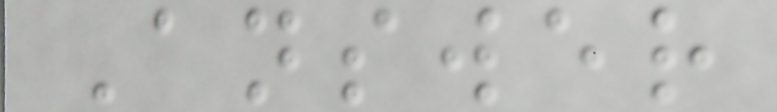Answer
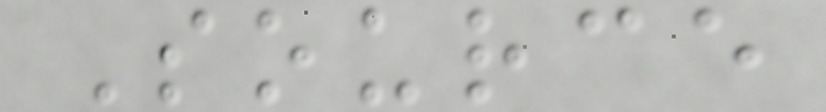Source
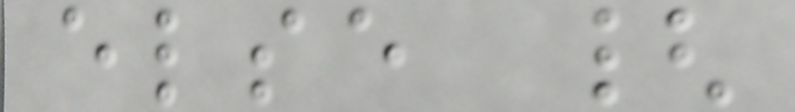else {
